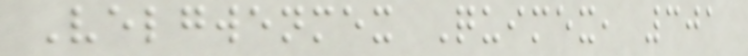Velgwenmex Quimex, 301
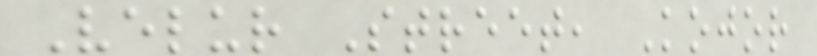Velur Street, Kojor
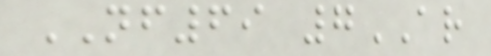NF69 7AR
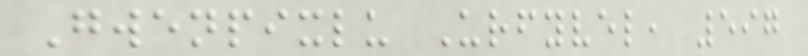Gwenpixlu Urfyvel, 597
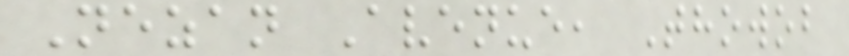Nezan Avenue, Thowob
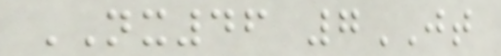NX46 7JT
